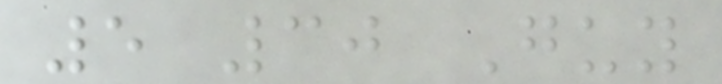5 30 Guy
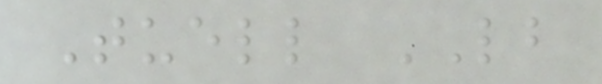Tuell LB
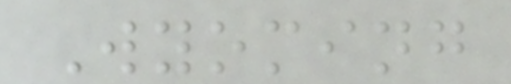Wyoming
